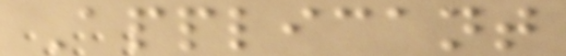Applicant
